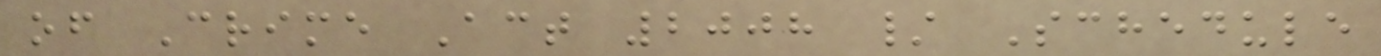of Crime Act 2008 / Schedule
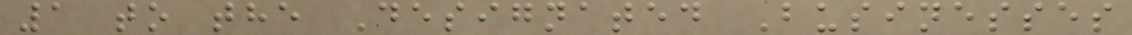1 to the Designated Businesses
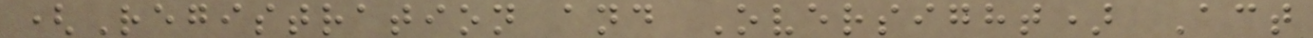(Registration and Oversight) Act
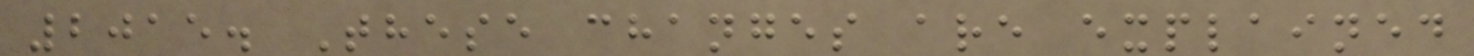2015. These changes are explained
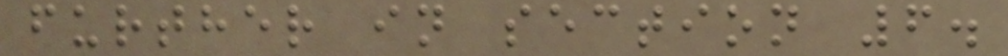further in section 6.
